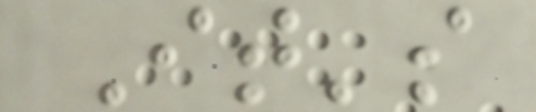It's
